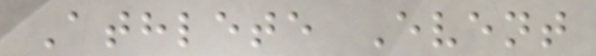Athlete Event
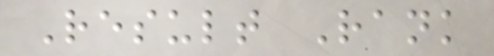Result Rank
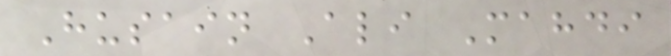Husain Ali Mahdi
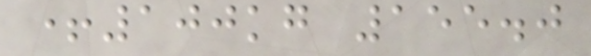+100kg 155.0
